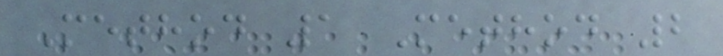Method 1 Method 2
